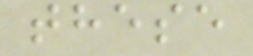these
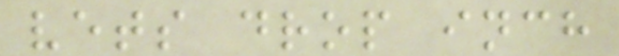vets drop inch
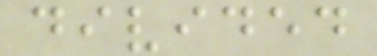divided
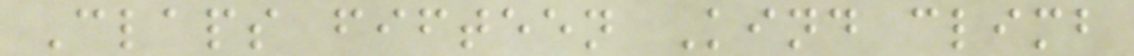Claps fifteen Kind climb
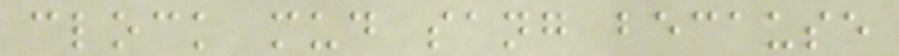clock mud sang because
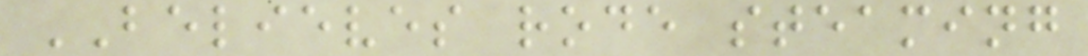BELIEVES rode steaming
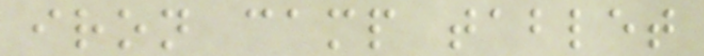iron camp tablet
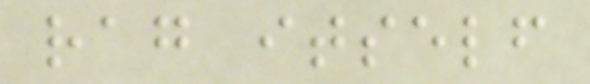rag itself
